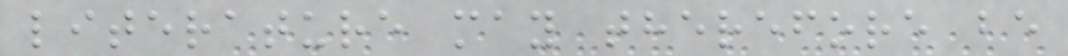literature may therefore be
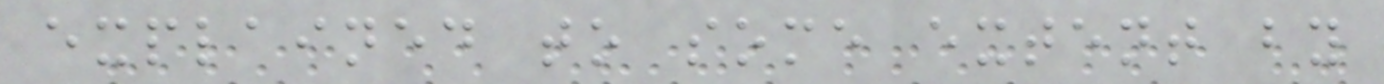explained to some extent by
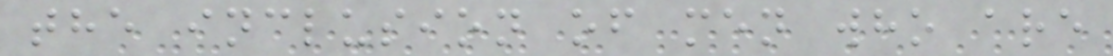the inclusion of men who are
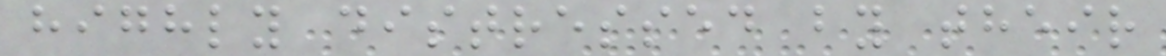highly distressed by their
